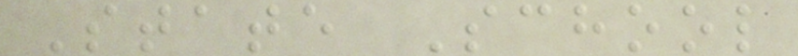State School
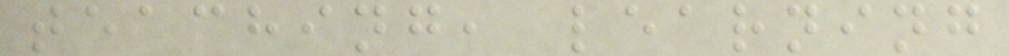teaching, learning
